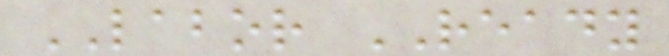LABOR READY
